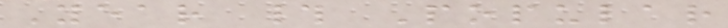Year # Popular
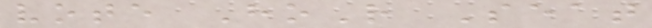vote HoR Seat
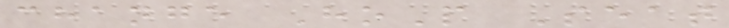change HoP Seat
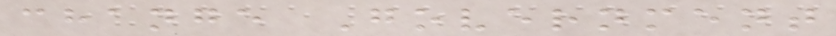change Government
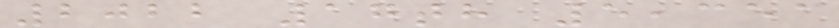2022 17th 5,351
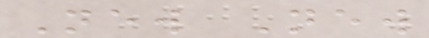New New
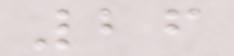26
